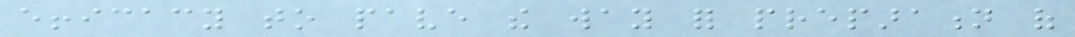efficacy to pave the way for preparation of
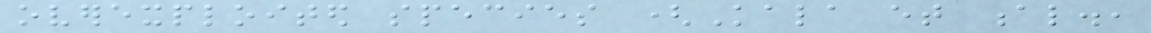overexploited species (Kala et al.,
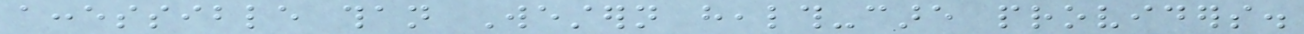accessible than Western health-care providers.
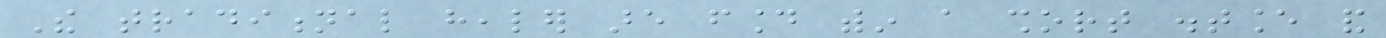The traditional healer are found within a short distance and
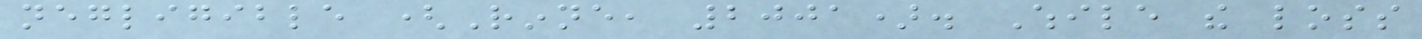negligible (Rinne, 2001). While the loss
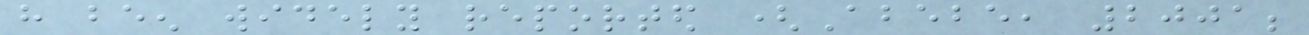have been widely reported (Abebe, 2001;
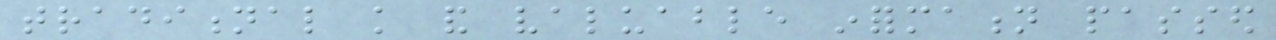traditional knowledge and valuable information passed
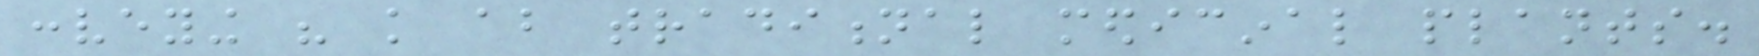conveying his knowledge about traditional medicinal plants.
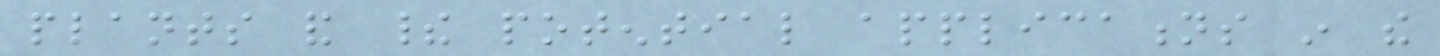plants and their potential applications in the
